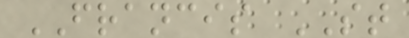FRANCIS ST
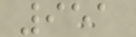951
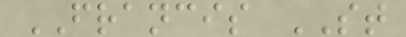FRANCIS ST
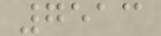7513
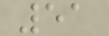51
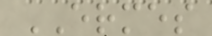ERMES
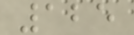125
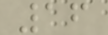16
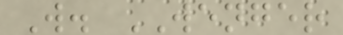W. WENGER
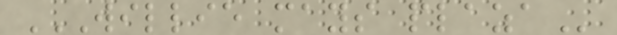WILLIE MAYS PLAZA
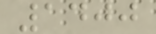1400
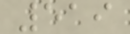519
